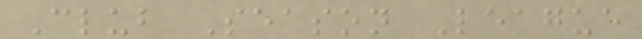Club Season League
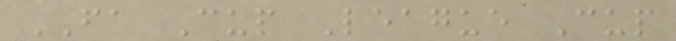FA Cup League Cup
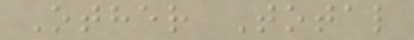Other Total
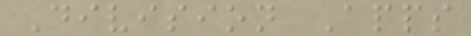Division Apps
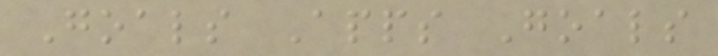Goals Apps Goals
